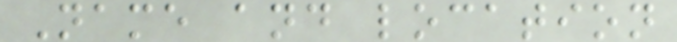Name and location
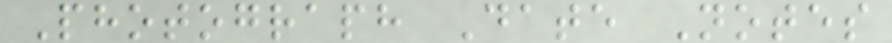Photograph Date Notes
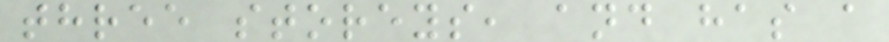three storeys, and has a
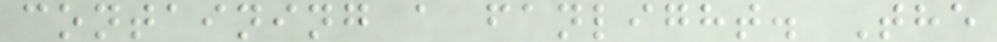containing a fanlight. The
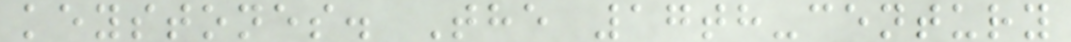keystones. The 17th-century
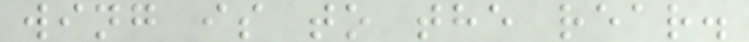wing is to the rear.
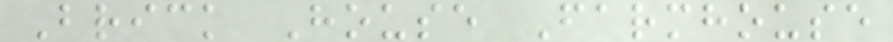Brick House Farmhouse
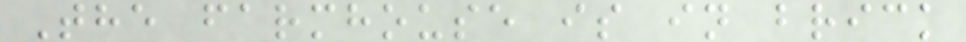The farmhouse is in brick
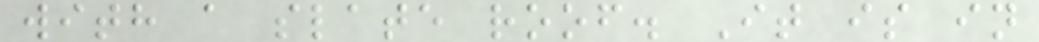with a slate roof. It is in
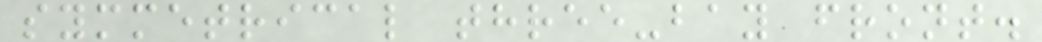symmetrical three-bay front.
